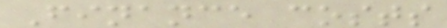Finance costs
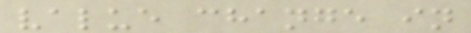value change in
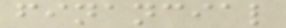financial
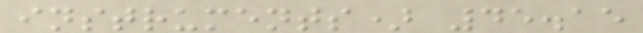instruments) 45.15
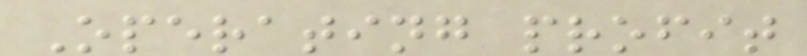Operating profit
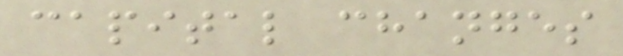capital changes
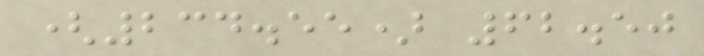(234.55) 62.50
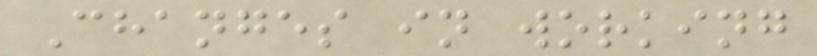Changes in working
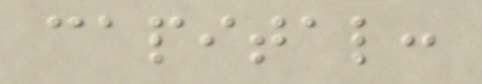capital:
